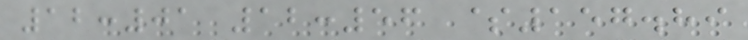12:01 12:56 $157.89
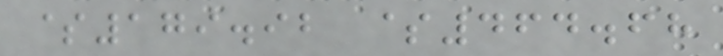$179.92 $464.68
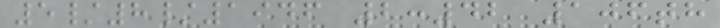5/8/1946 2:42 106th
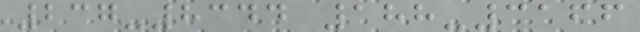237-8344 188-3166
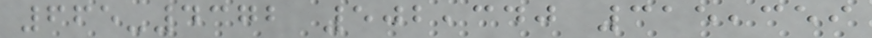665-4372 502,340 315,359
